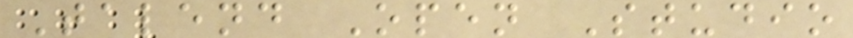Talend Open Studio
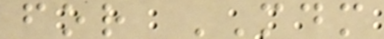for MDM
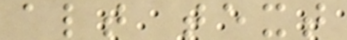alt text
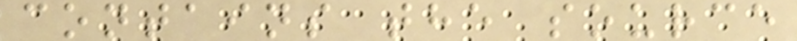contains the source
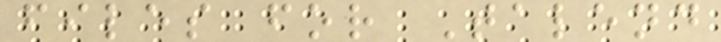files for Talend
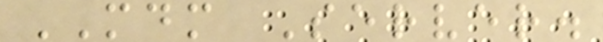MDM Server.
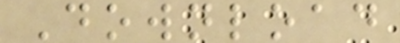Download
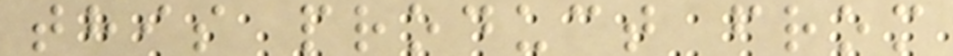this product from
